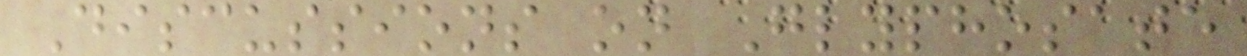Discussions on Glyphosate
